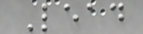Lead
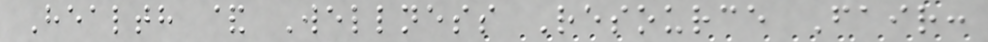Health & Wellness Resource Fair:
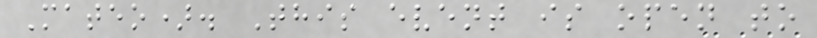Mateo). This event is open to
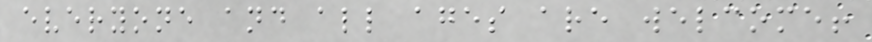everyone and all ages are welcome!
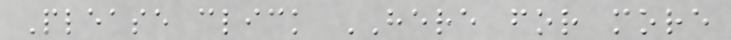Please click HERE for more
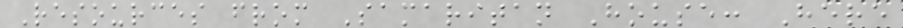Resources from Samaritan House: Here
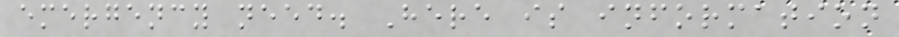emergency need. Here is information
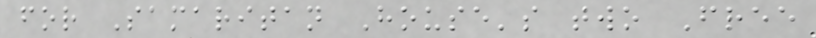for Samaritan House's two Free
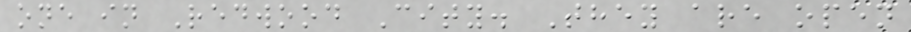one in Redwood City. They are open
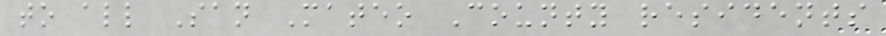to all San Mateo County residents
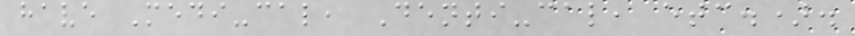have Medi-cal, Denti-cal, etc.).
